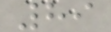89
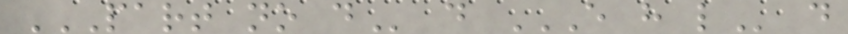PART NO D d E H L d
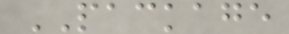PACKAGE
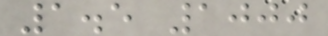1.5 1000
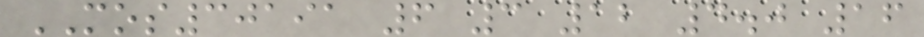MOS30191 6 3 12 4.0 16
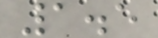1.5
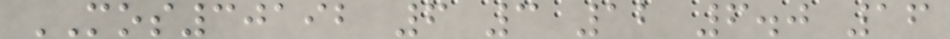MOS30192 6 3 12 6.0 16
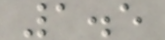1.5
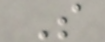S
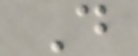D
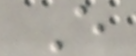E
